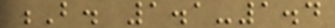B. 1.1-1.4
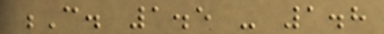C. 1.5 - 1.8
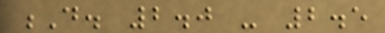D. 2.0 - 2.5
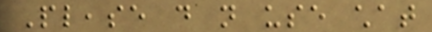Please do not use chat
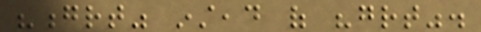"grt" instead of "great".
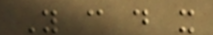You can do it
